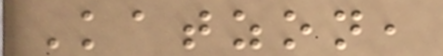Katzon,
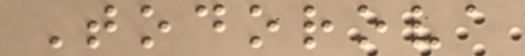Todorova
